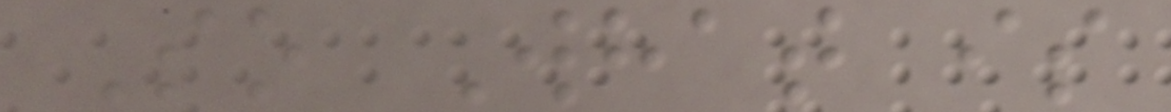So What is
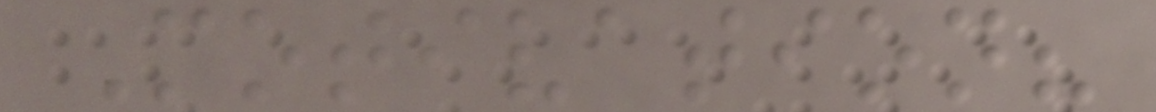Motivation?
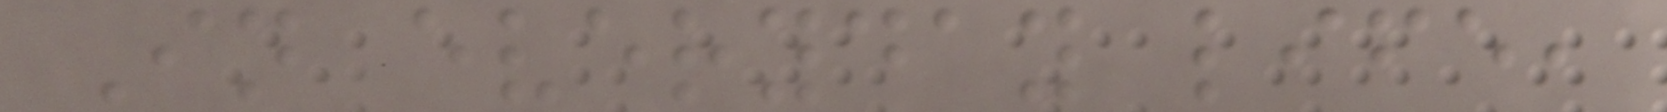In everyday life,
